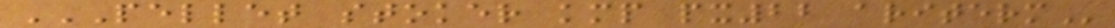PELLET STOKER KMP PX22 ARITERM
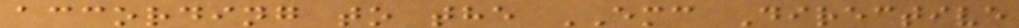according to the EMC Directive
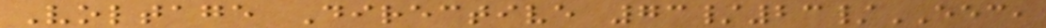Voltage Directive 73/23/EEC,
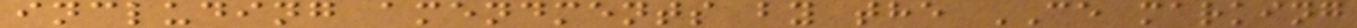including amendments by the CE marking
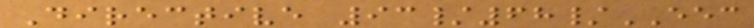Directive 93/68/EEC
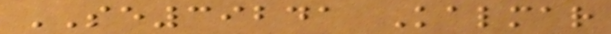SE39241 Kalmar
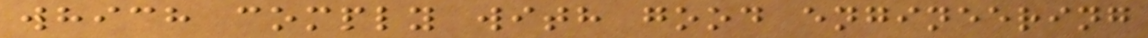which comply with good engineering
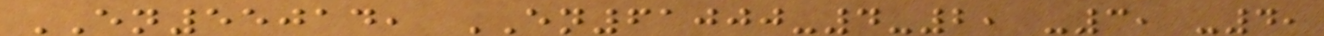EN55014, EN61000-4-2, -3, -4,
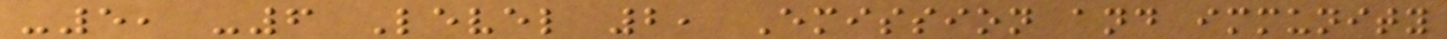-5, -6 Level 2, Emission and immunity
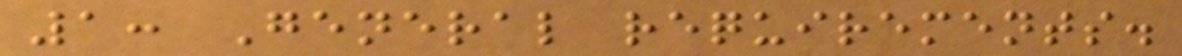1: General requirements.
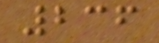236
